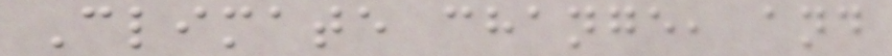Climate change, and
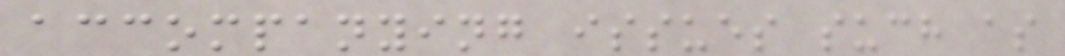accompanying issues such as
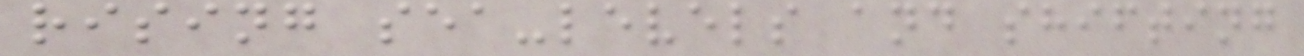rising sea-levels and shifting
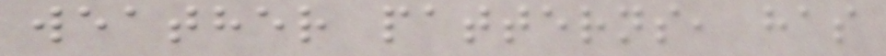weather patterns, has
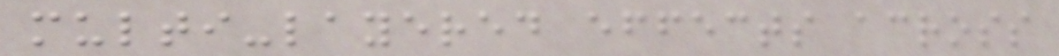multi-layered effects across
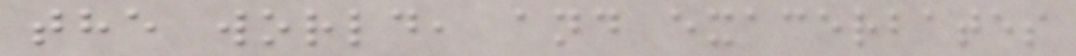the world, and exacerbates
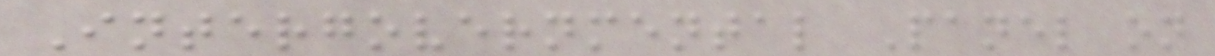Intergovernmental Panel on
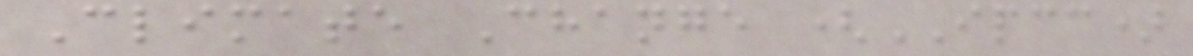Climate Change (IPCC)
